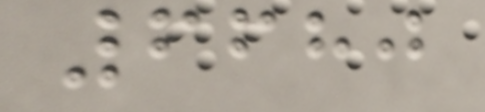6680
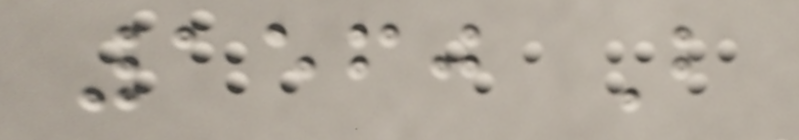1560 B
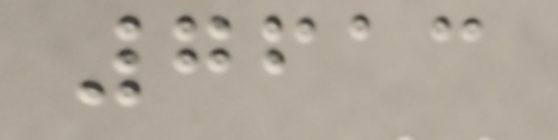7613
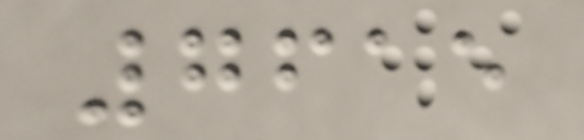7615
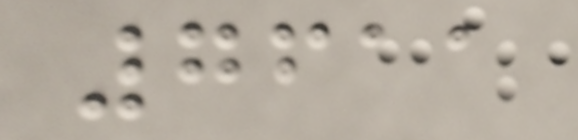7611
